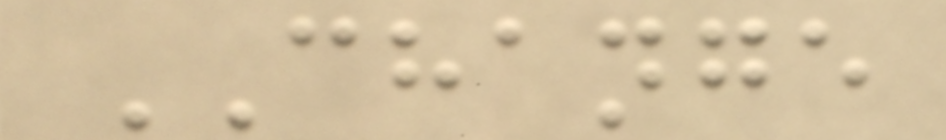CHANGE
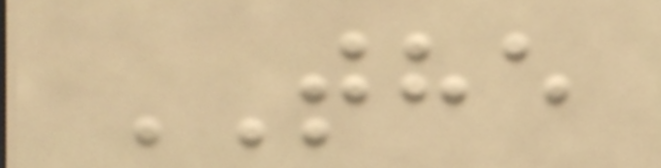THE
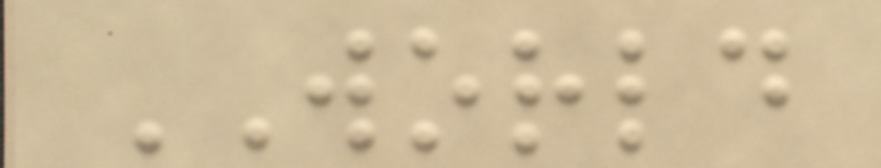WORLD
